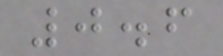0.6
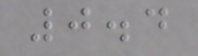0.4
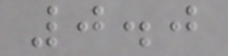0.0
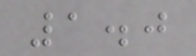1.0
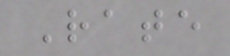Rate
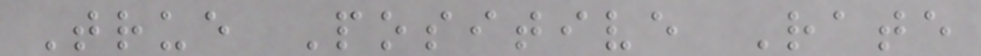True Positive Rate
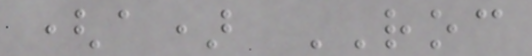(a) ROC
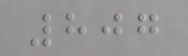807
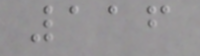116
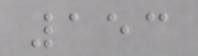153
